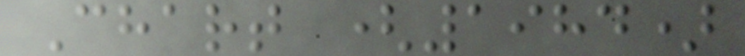Chart (1984)
